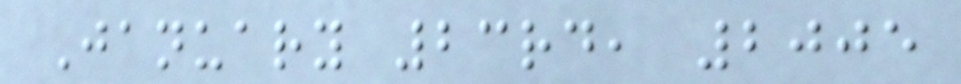January 23rd, 2005
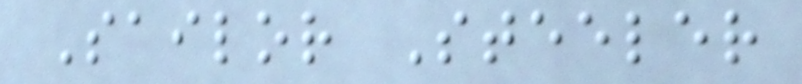Sailor Steeler
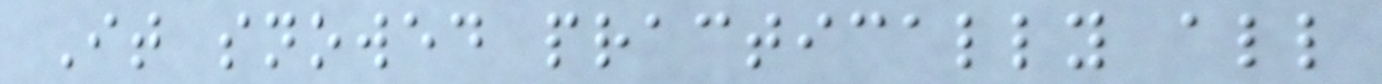It snowed practically all
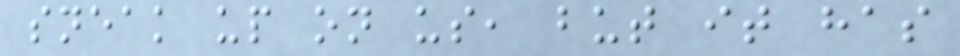sneak up on us, but it has
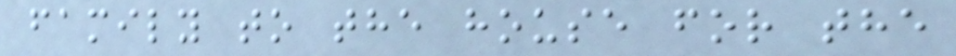family to the house for the
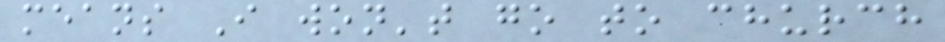means I won't go to church
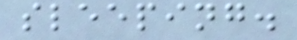sleeping.
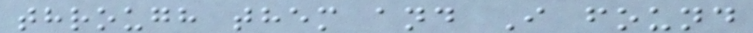through them and I found
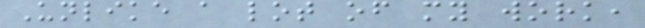Unlike a lot of my work,
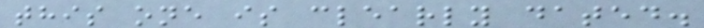this one is clearly dated.
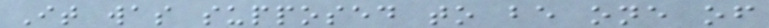It was supposed to be one of
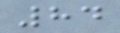84
